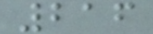216
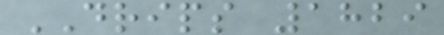DRIPS 1829
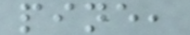pine,
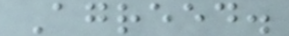Agreed.
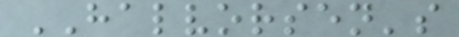HALVORSEN's
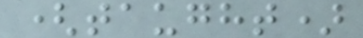(taught)
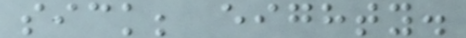sick; eighty.
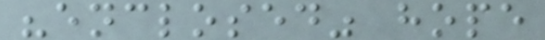"enclosed" hope
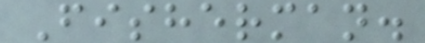Fisherman.
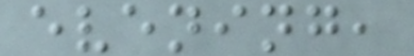evening,
